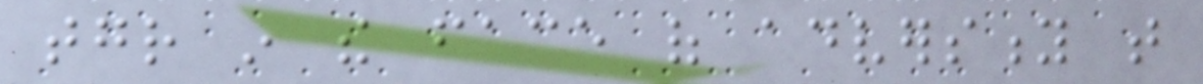together in the face of adversity that
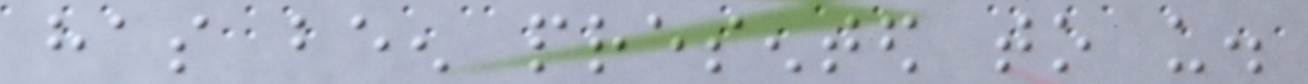has been presented to us.
